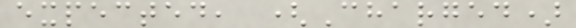expected, (Charged)
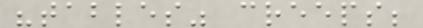"tables" creeps;
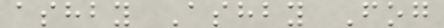ashby Ashby Fog
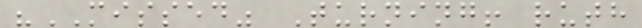"MISSED" Turning! ruth
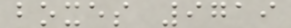boxes 9719
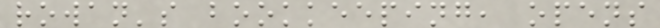rowan's bookkeeping, opens
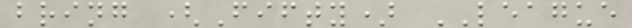bring (Fifty) LEAGUE
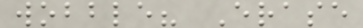wobble? Erase
